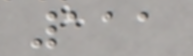111
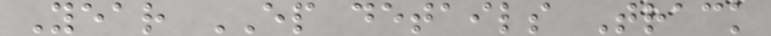Year EP details Track
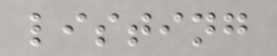listing
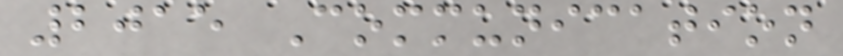2015 Communication
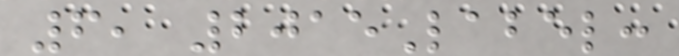6, 2015Label:
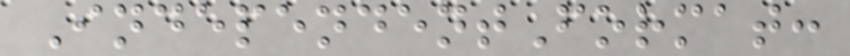IndependentFormat:
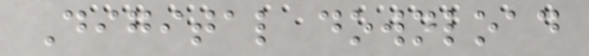Digital download
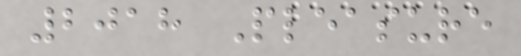2018 Pleasure
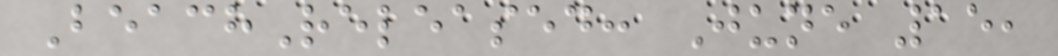BeachReleased: June 15,
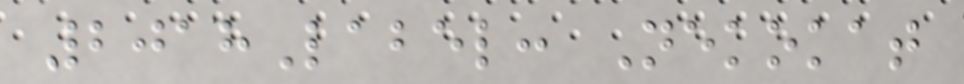2018Label: Nekokat
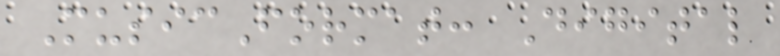MusicFormat: Digital
